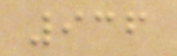936
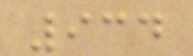934
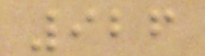926
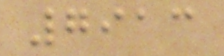7913
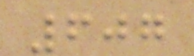607
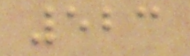523
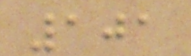101
